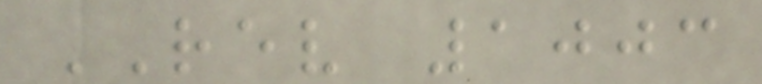REV 1003
